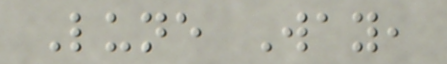Lune Way,
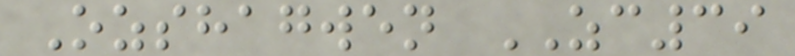Ozshagwen ZC39
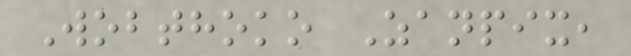Wobthoko Zanpix,
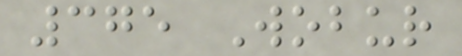375 Wobur
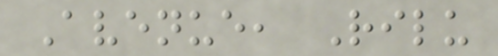Avenue, Rilu
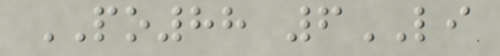PO88 6LI
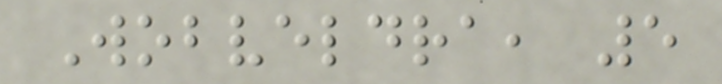Wobveldra, 5
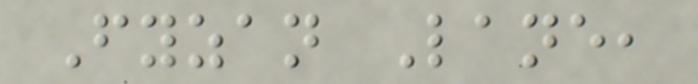Fyzan Lane,
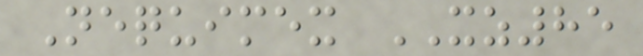Nequimex XZ85
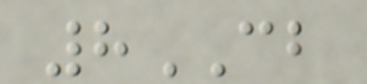8CB
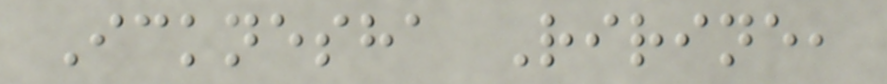Icknesha Ririne,
